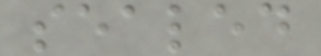sealed
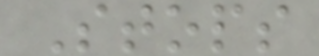Stops
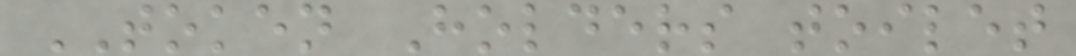TOKEN Holders toilet
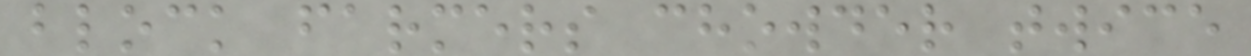block farmers chowder twice
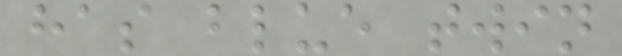has blue twin
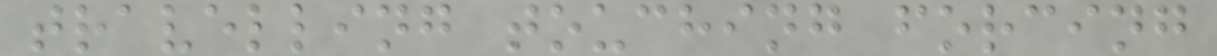travelling touching forcing
